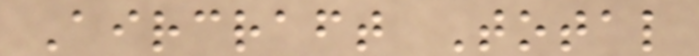Aircraft Total
